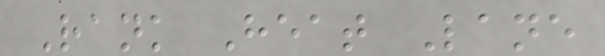Rank Heat Lane
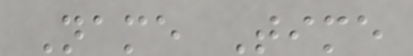Name Time
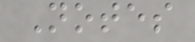Notes
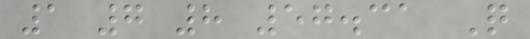1 7 8 57.31 Q
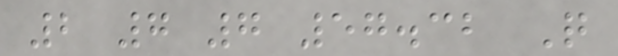2 7 7 57.32 Q
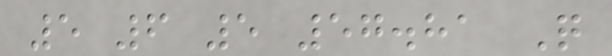5 6 5 57.81 Q
